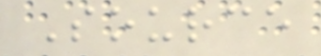Source
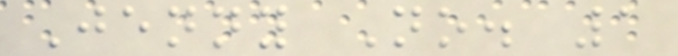Jenny No. 1
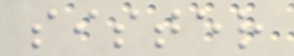sister
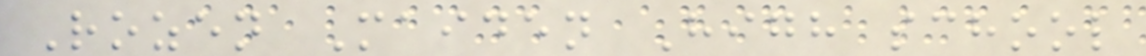Rozen Maiden High school
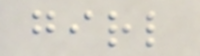girl
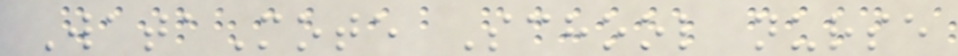WataMote School nurse
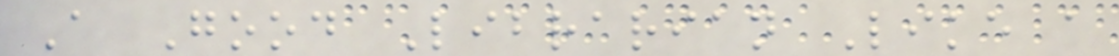A Good Librarian Like a
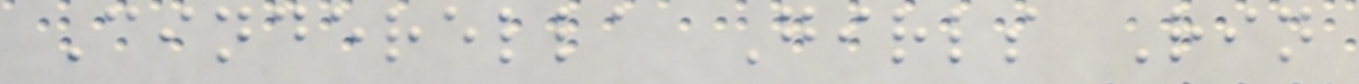Cinderella Girls Rin
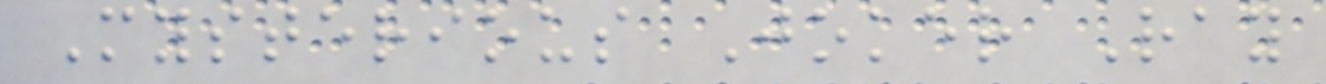Mysterious Joker Ray
